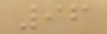96
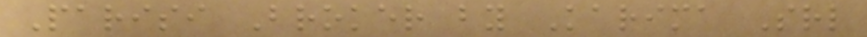Parisi Broker by Karima Srl
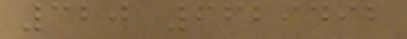320 6629492
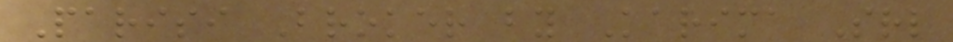Parisi Broker by Karima Srl
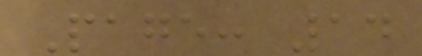Page: 14
